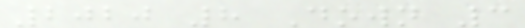2020 8 Down 3
